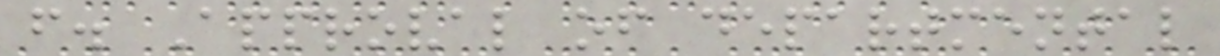f. Approval of departmental
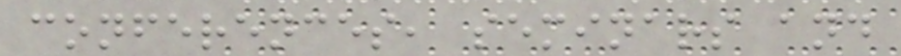conferences, seminars and
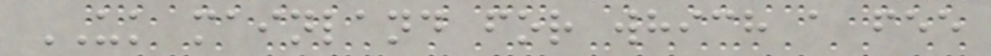UK mainland for which a fee
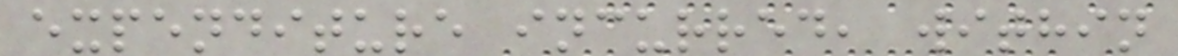expenditure incurred, within
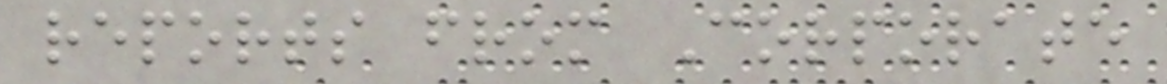reports from Corporate
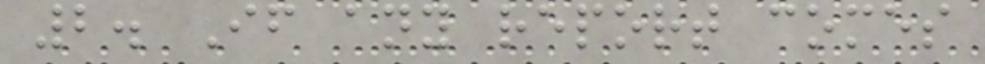2. If any report comes
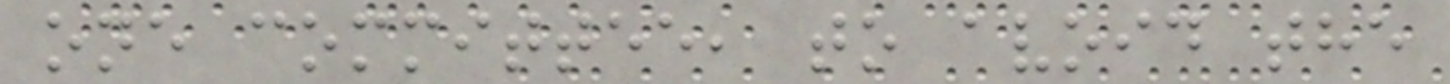one committee, to avoid the
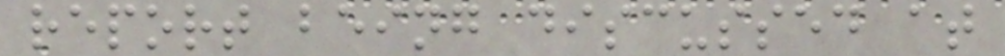report being discussed at
